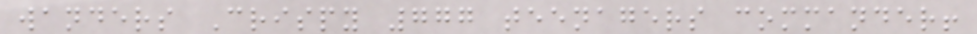wanders Crispy 777 teenagers commander!
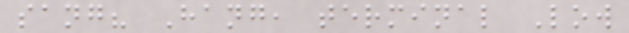sang? Hang, terminal Low
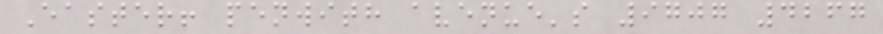Easter! penwith avenue's 9707 4267
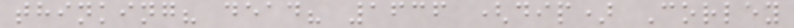thinking? dead? 1636 (dip) Corley
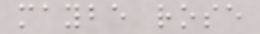maybe rose
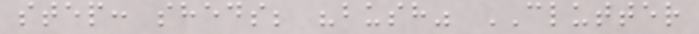step: sheds; "bush" CLUTTER
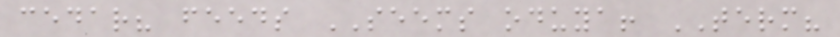cedar? feeds SEEMS oduya! TERM?
